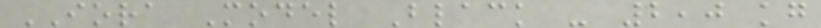IORA Model Black - 2,0 kg
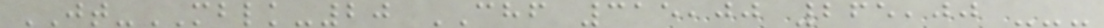JT-MBLK-20 CHF 315,00 265,00 ---
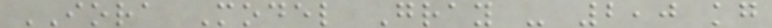IORA Model Gray - 2,0 kg
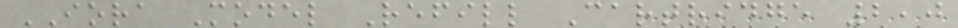IORA Model Refill Cartridge 2,0
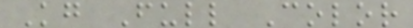Kg Full Color
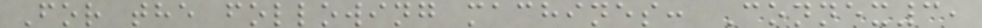For the following machines: Connex3,
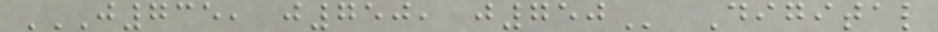J735, J750, J750 Digital
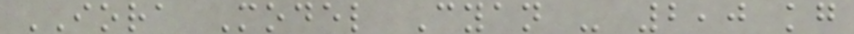IORA Model Cyan - 2,0 kg
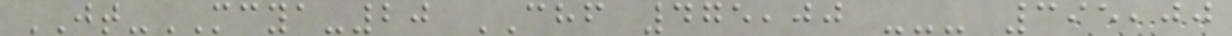JT-MCYA-20 CHF 475,00 --- 395,00
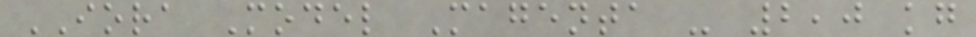IORA Model Magenta - 2,0 kg
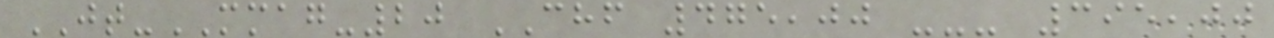JT-MMAG-20 CHF 475,00 --- 395,00
